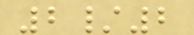2/2
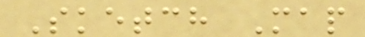Sketch Map
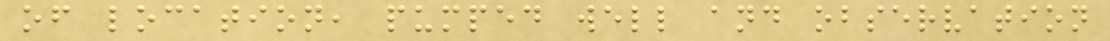of location, pumped well and observation
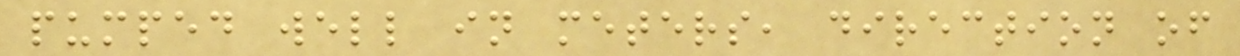pumped well in meters, direction of
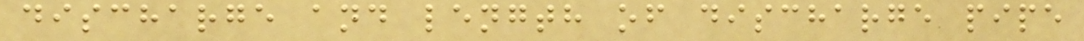discharge and length of discharge pipe
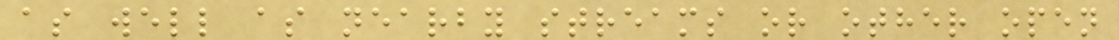as well as nearby streams or other open
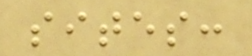sites:
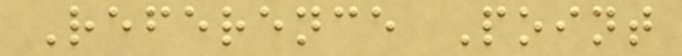Reference Point
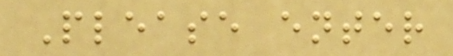Please enter
